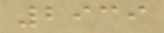2939
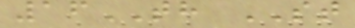16TH ST
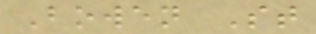Bowen St
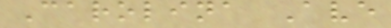Carolina Ave
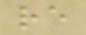re
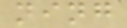ning
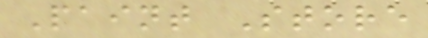Paint Store
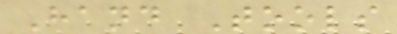Hand Tools
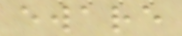eware
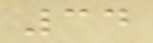34
